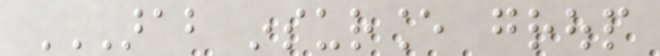ARAB INSURANCE GROUP
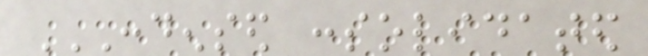CONDENSED CONSOLIDATED
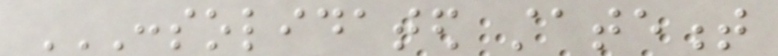CONSOLIDATED STATEMENT
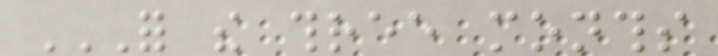FOR THE THREE MONTHS
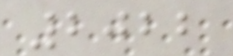2022
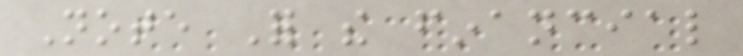Note For the financial
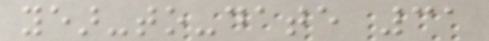year-to-date 31
